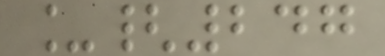_{247
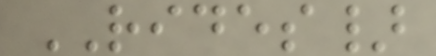RIDES}
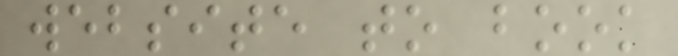website to book
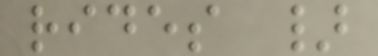rides }
